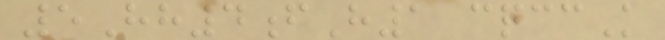5Hh4fH1 cqccK
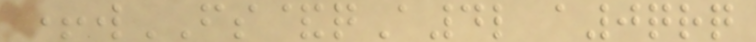+wFS&qA4l a0qrq
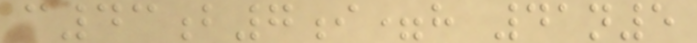c43b7i=h 41n5
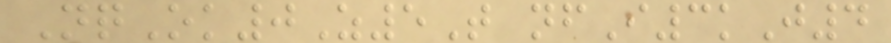NqOk0Z5T nfI3kJ4
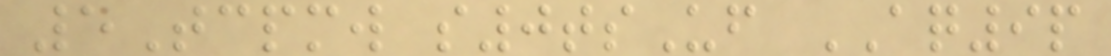5Tcpmw s0tsUf AQ9p
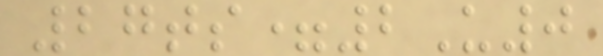27ts=2U0
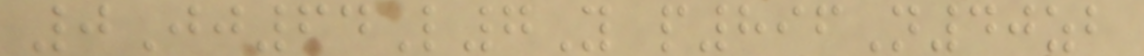0Jj64L7Y p896N40zb
